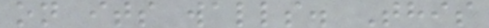on its walls. This
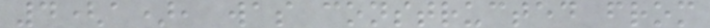4(a), was constructed from
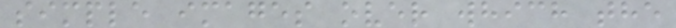simple images over which the
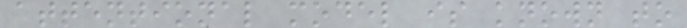attentional model is known to
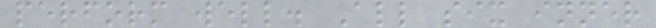perform well. All six inner
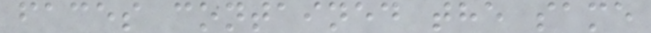faces contained the same
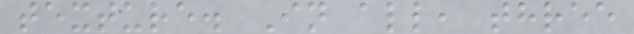texture. In all, three
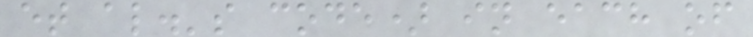et al.'s code) in each of
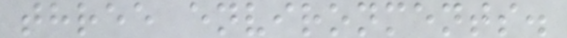three environments.
